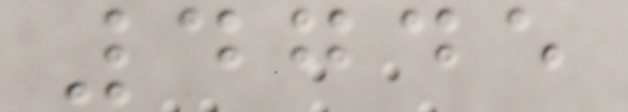4745
